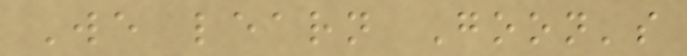We learn Goon's
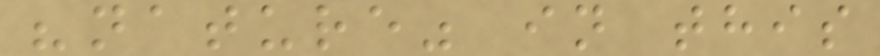"nature" in this
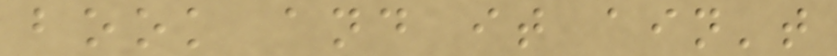book and it ain't
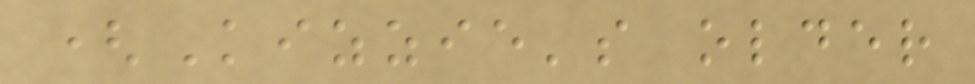(Kizzie's older
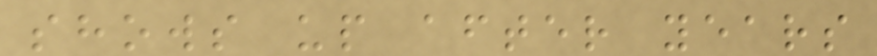shows up after years
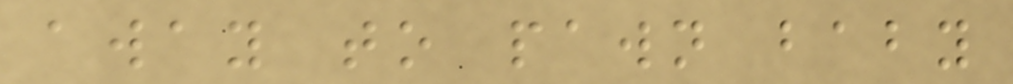away to pawn baby
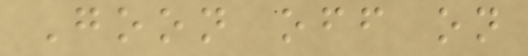Goon off on
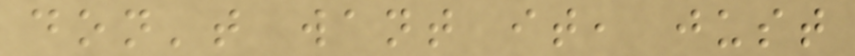don't want it, just
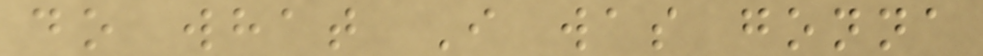do what I was gonna
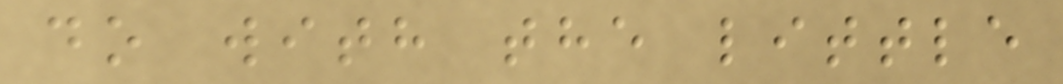do with the little
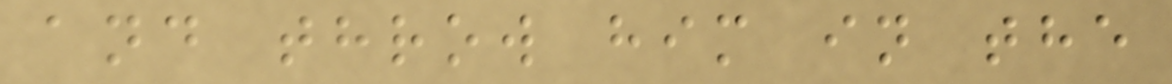and throw him in the
